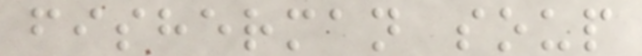fisherman soup
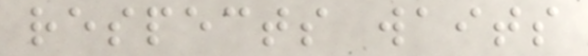respects waits
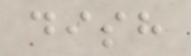dish
